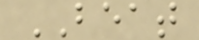BEAT
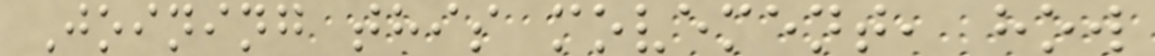Joining this movement, how
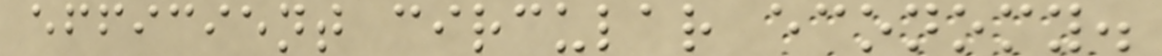efficient circular economy.
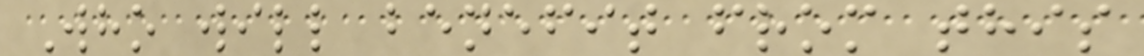Who will benefit from this
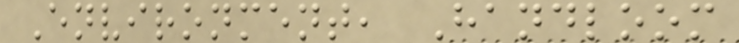Environment, Handloom
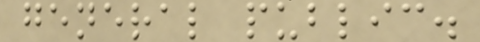general public.
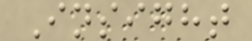Insight
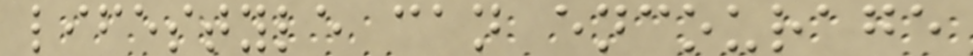lifestyle can encourage
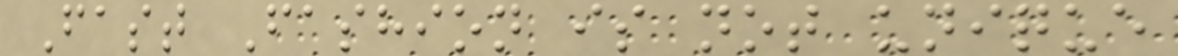Fast Fashion is not unique
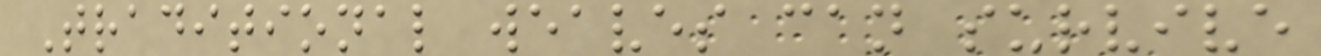Traditional weaves can survive
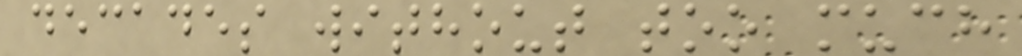decades without too much
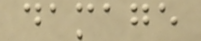damage
